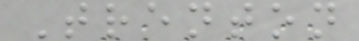Trenton
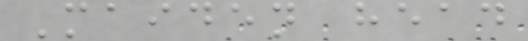Maiden head
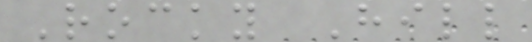Rocky Hill
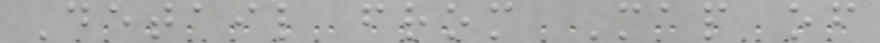Detail from Map of
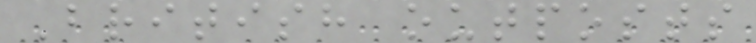British outposts
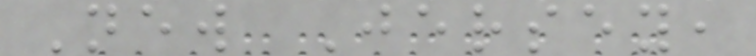New Jersey,
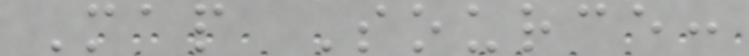Map Source:
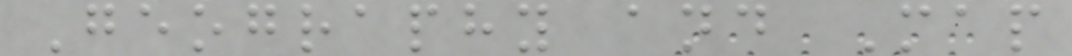Geography and Map
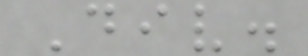Div.
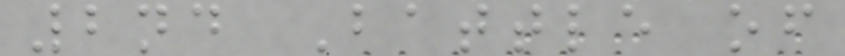2nd Battle of
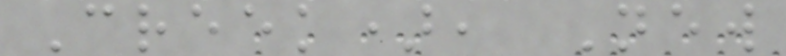Creek), New
